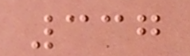337
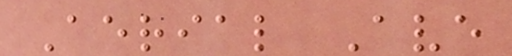Aerial Ave
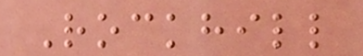Rockhill
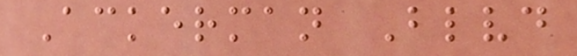Ackerman Blvd
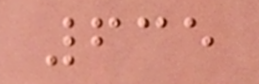635
